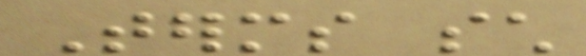Terms such
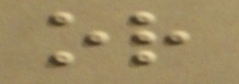or
